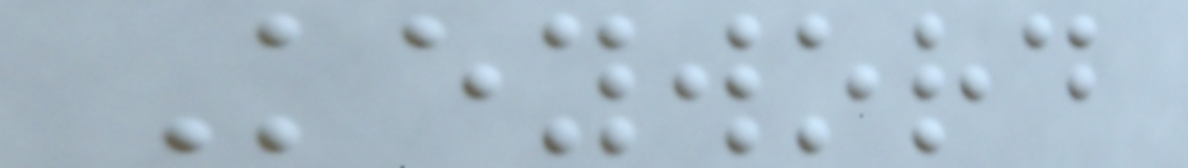Keyword
